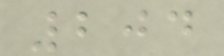204
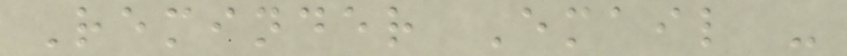Reminder Email -
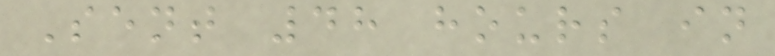Sent 48 hours in
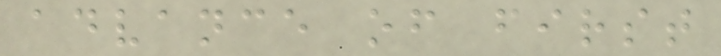advance of first
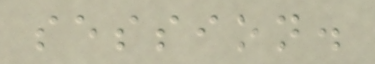session.
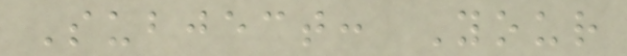Subject: Your
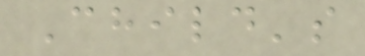Child's
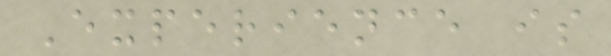Experience is
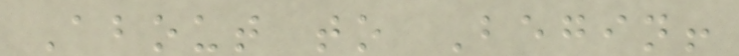About to Begin!
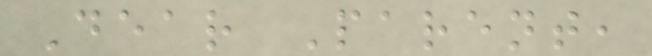Dear Parent,
